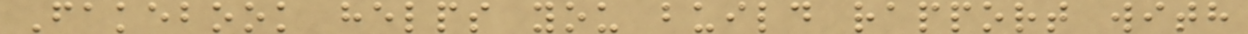Fakebook helps you build rapport with
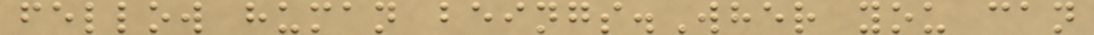fellow human beings.Wher you can
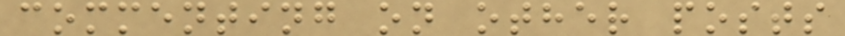commenting on other posts
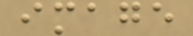image
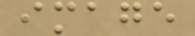image
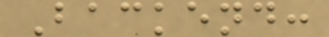Backend:
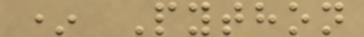* Python
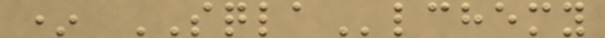* SQLAlchemy
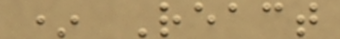* React
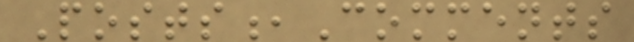Posts,Comments
